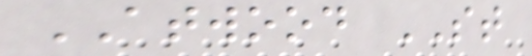ATWOOD ST
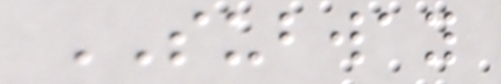SUBWAY
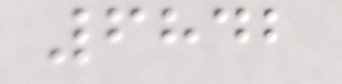6842
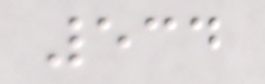534
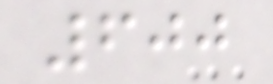600
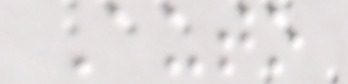Auto
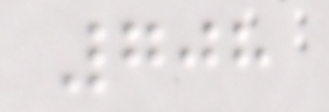708
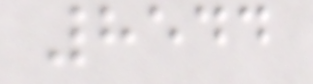8544
